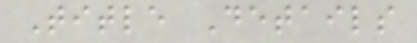Title Details
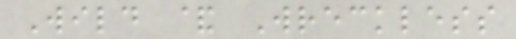Wild & Wreckless
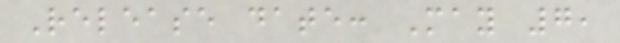Release date: May 7,
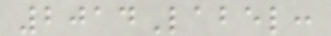2014Label:
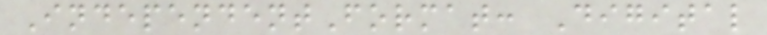IndependentFormat: Digital
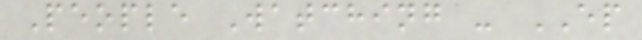People Watching - EP
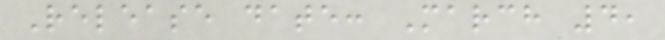Release date: March 4,
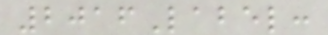2016Label:
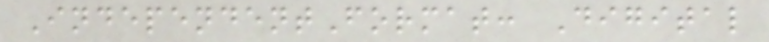IndependentFormat: Digital
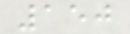150
